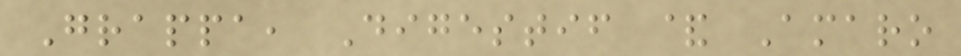Grappa, Digestif & Amaro
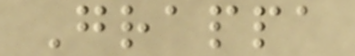Grappa
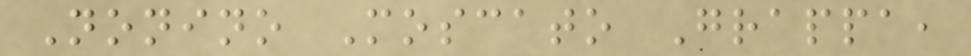Nonino Moscato Grappa,
